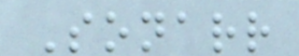Sonarr
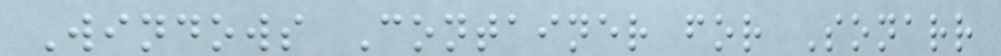Windows Container for Sonarr
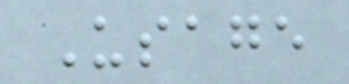Usage
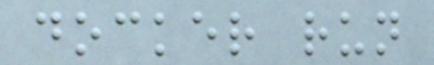docker run
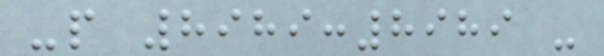-p 8989:8989 -
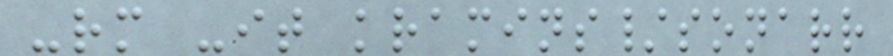-rm -it kramins/sonarr
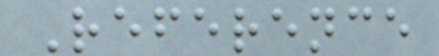Reference
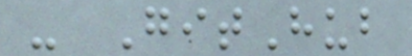- GitHub
